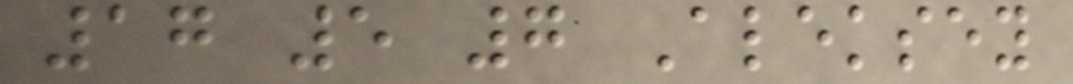17 5 7 Aleksey
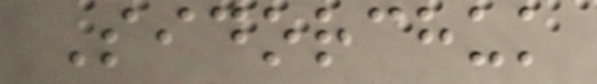Sidorchuk
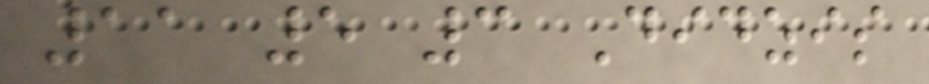11 5 3 Didzis
